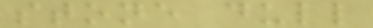stone dull
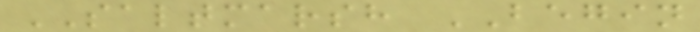SALTMARSH BEGIN
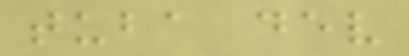tuba dev
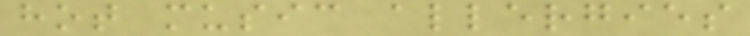hot music allergies
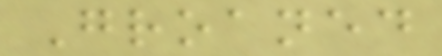Groaned
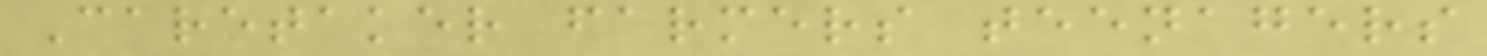Caretaker farmers teenagers
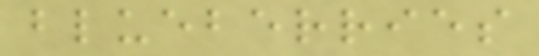blueberries
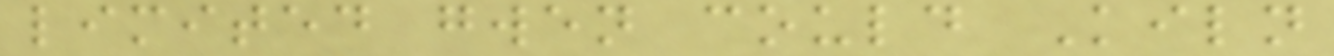limited gwen could Kiln
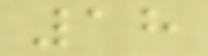18
